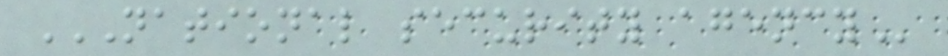NATIONAL SECURITY AGENCY
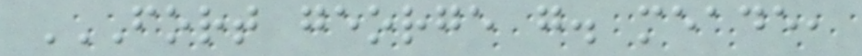FORT GEORGE G. MEADE,
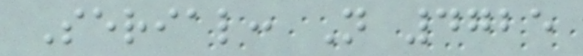Serial: N 4725
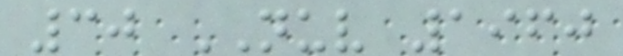30 NUV 1960
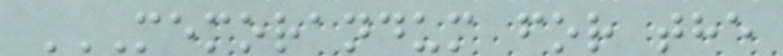MEMORANDUM FOR THE
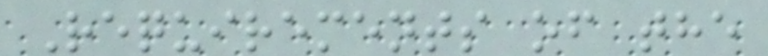Requirements of the
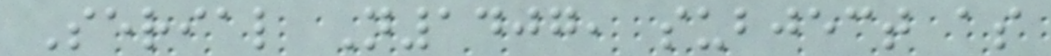Serial N1407, subject as
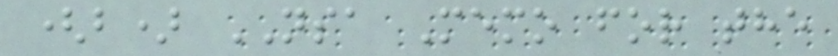(b) NSA Memo for the
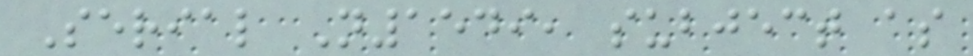Serial N1549, subject as
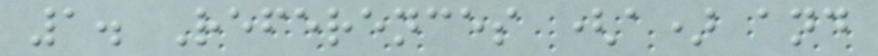1. References (a) and
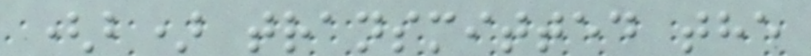(b) transmitted the
